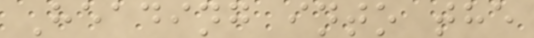Heading into the
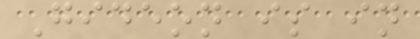Gideon is in
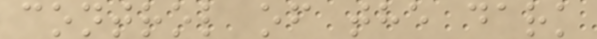control of the dark
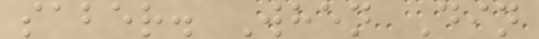saber. When Din
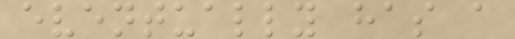eventually has a
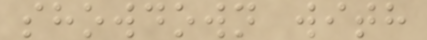showdown with
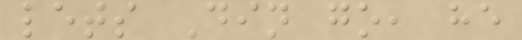lets Din go, he
